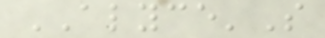ALYCE'S
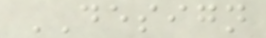DESIGN
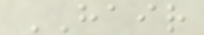HAIR
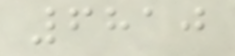6810
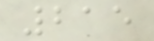215
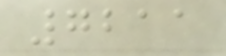7211
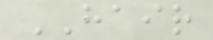HAIR
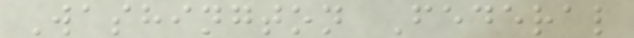Washington Federal
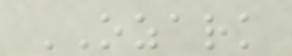OZARK
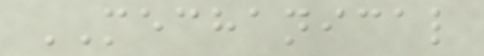MECHANICAL
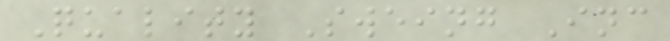Quality Sweing Inc
